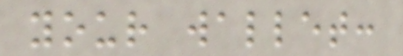your wallet:
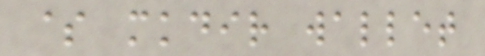$ mkdir wallet
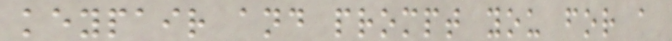keypair and prompt you for a
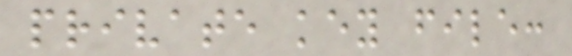private key file:
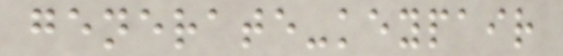generate-keypair
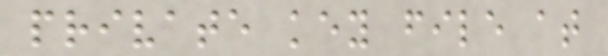private key file at
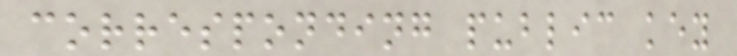corresponding public key
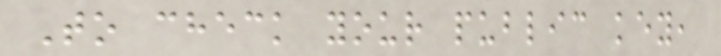To check your public key,
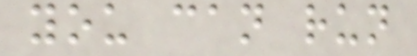you can run
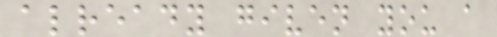already given you a
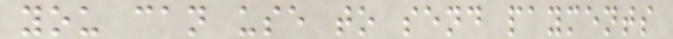you can use to send payments
